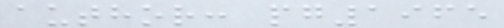author: pg1965
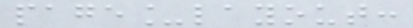page_layout:
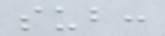sub:
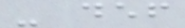- def
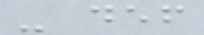- def
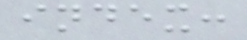index:
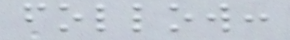follow:
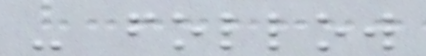- follow
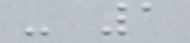- 1
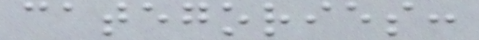categories:
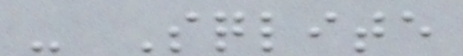- Sqlite
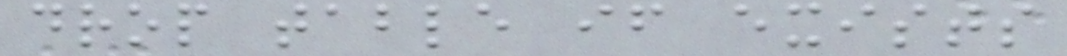drop table if exists
